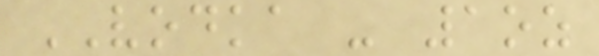VODKA - 1oz
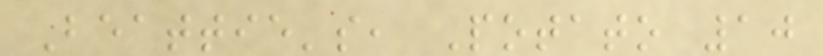Beattie's, Potato 10
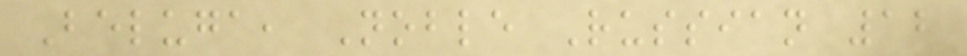Beluga, Noble Russian 12
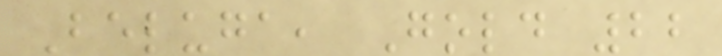Beluga, Gold 22
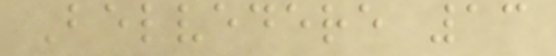Belvedere 13
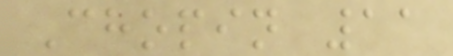Chopin 11
